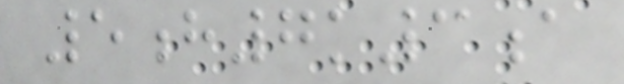5h7k3a
